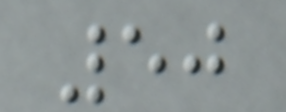50
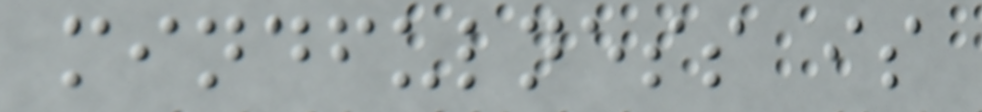mindfulness is
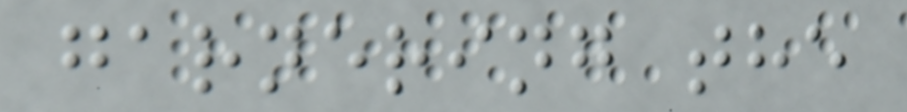garnering the
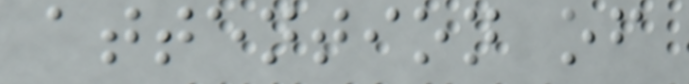attention of
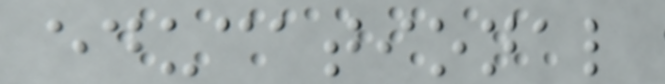educational
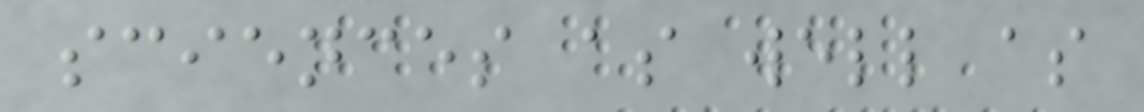sciences as well as
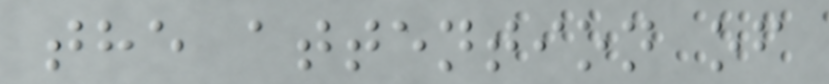the attention of
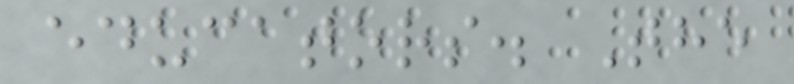educators. The
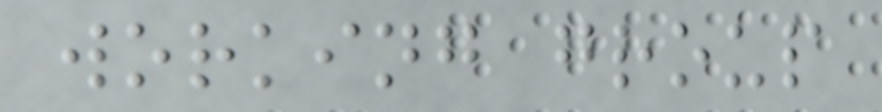working group
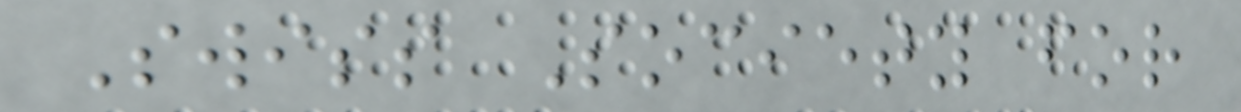Swiss Society for
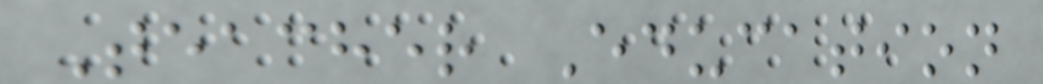Teacher Education
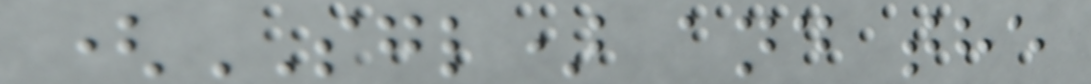(SGL) and the
